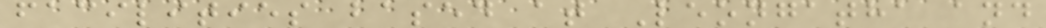facilities based at Leongatha and
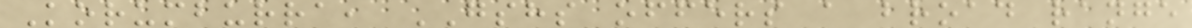Korumburra, GSHS offers a broad range
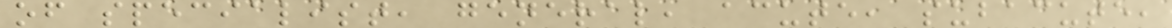of specialist, general, acute, subacute,
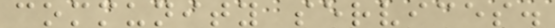community services.
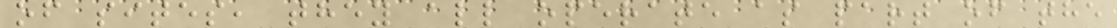of sites, they all operate as part of the
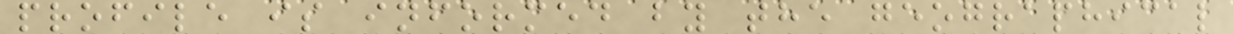profile is informed by the geographical
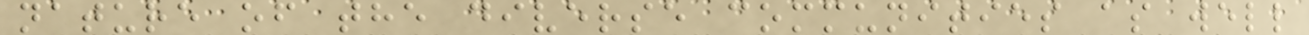nature of the diverse communities as well
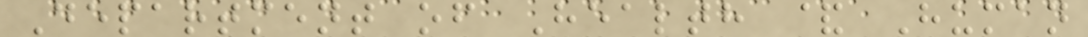Department of Health & Human
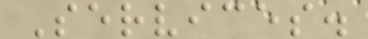Services.
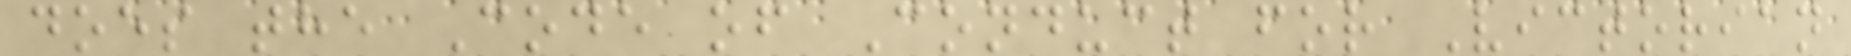does the Code of Conduct for Victorian
